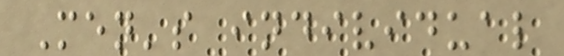Men's individual
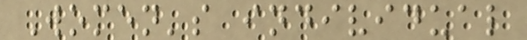Women's individual
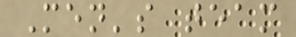Men's team
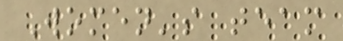Women's team
